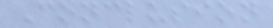Conclusion
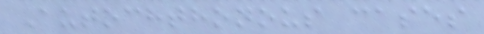Autochthonous cases
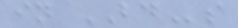in BDs
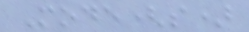Mode(s)
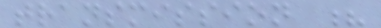transmission ?
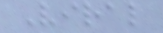Viral
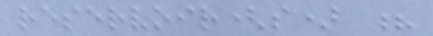reservoir(s) ?
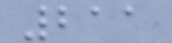211
